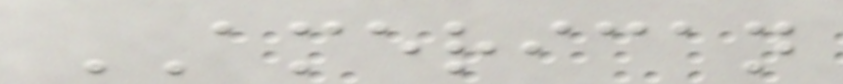AMERICAN
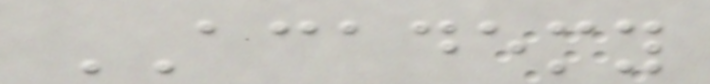ACADEMY
